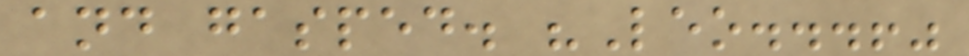and gasped. "Leo...!"
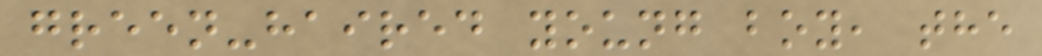green-haired young boy, the
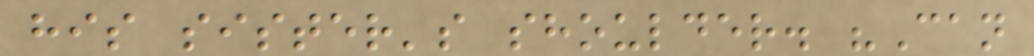his sister's shoulder. "Can
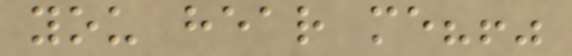you hear me?!"
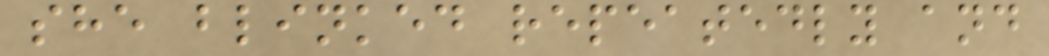she blinked repeatedly and
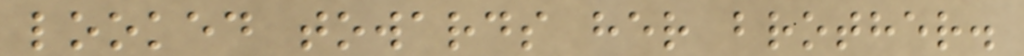looked towards her brother.
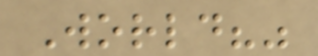World?"
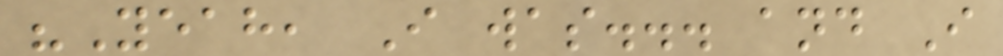"Yeah, I was... and I
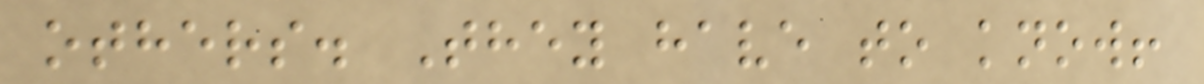others. They have to know!
